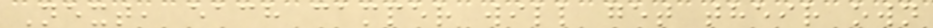Next, each camper will get their own
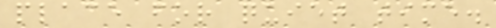place for quiet time.
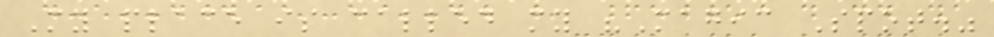My place is called my "Magic Spot."
